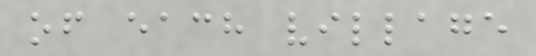of each village
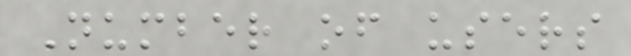Number of users
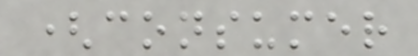(consumer
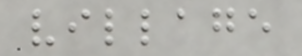village
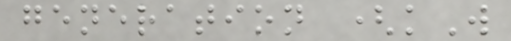generation (kW
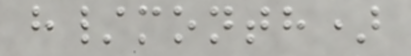h/month)
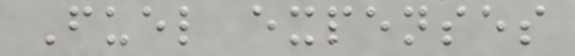Fuel expenses
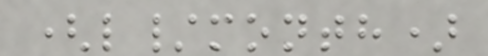(l/month)
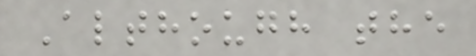Although the
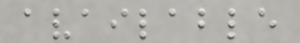available
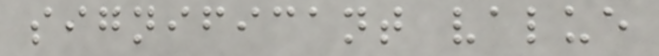significant value
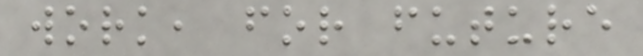work, for future
